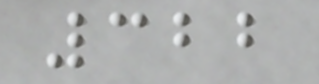322
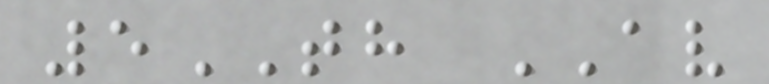5TH AV
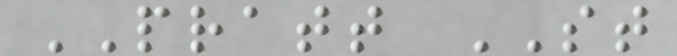PRATT ST
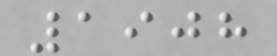1908
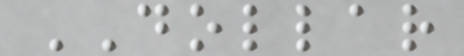DOLLAR
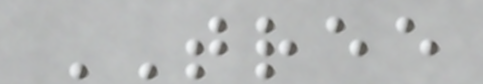TREE
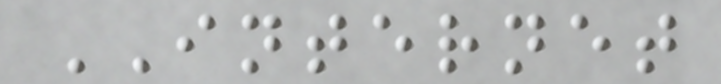INTERNET
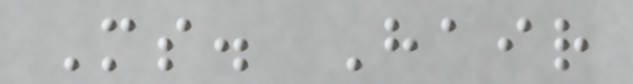Ms. Hair
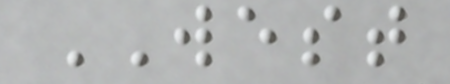WEST
